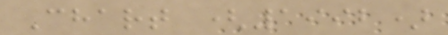Chart (1992)
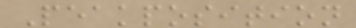Peakposition
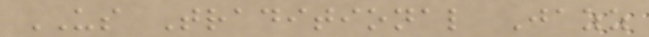US Traditional Jazz
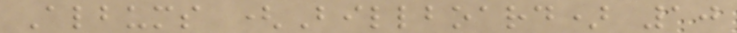Albums (Billboard) 10
